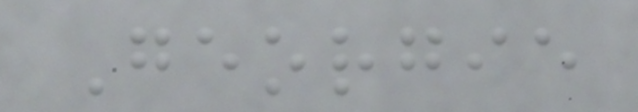Georgie
